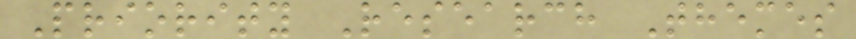Priority Research Themes
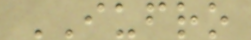IUFRO
